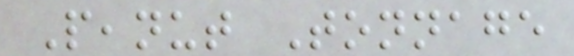Peanut Tonnage
